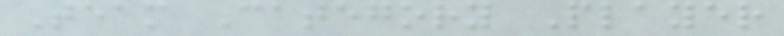Team Category Player
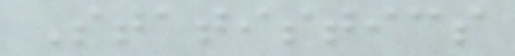Statistics
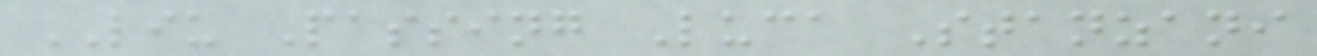LIU Passing Luca Stanzani
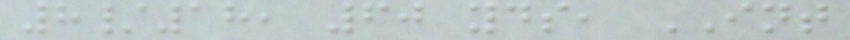8/18, 60 yds, INT
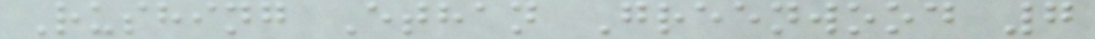Rushing Ethan Greenwood 7
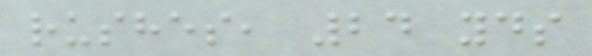rushes, 24 yds
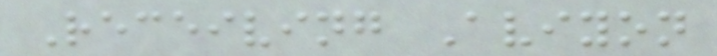Receiving Aviyon
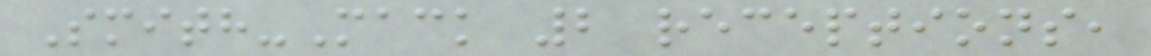Smith-Mack 2 receptions,
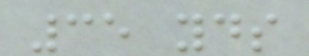35 yds
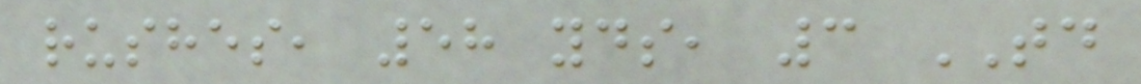rushes, 58 yds, 3 TD
